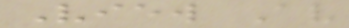View Av
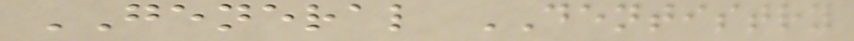GENERAL DENTISTRY
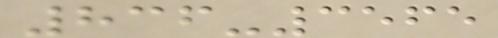836-3565
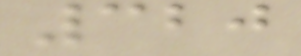320
